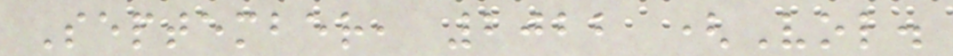September, 2022 (Vol.
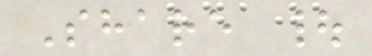Share |
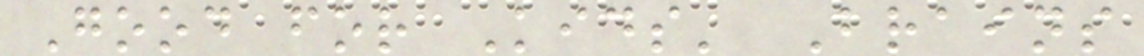Good for Kids' Brains
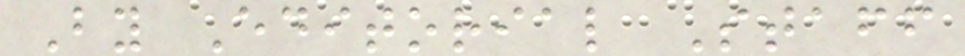By Editorial Staff
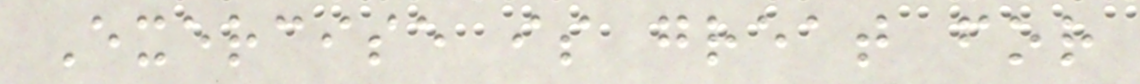Exercise is great for
